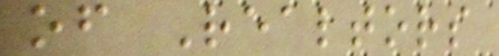of Realtors
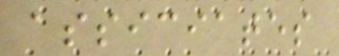assiciates
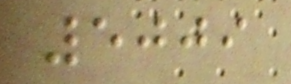5009
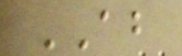AB
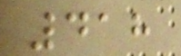418
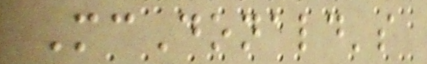McDonald's
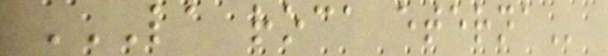LA ROCA ETERNA
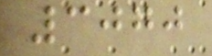3070
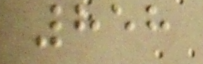858
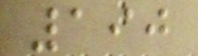190
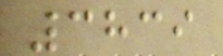3839
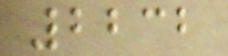2232
